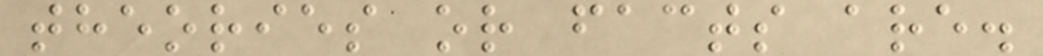theories or facts are.
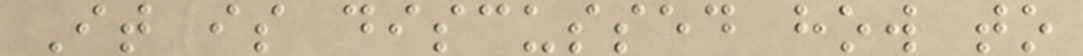It is discussed how to
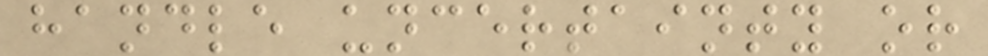handle uncertainty or
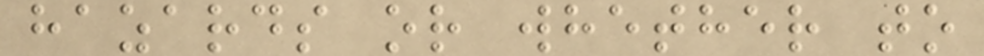hazards or whether to
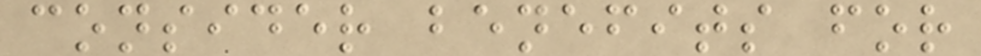consider benefits for
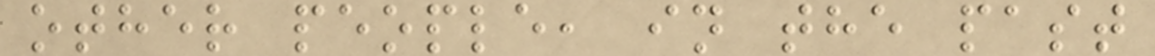other people, in the past
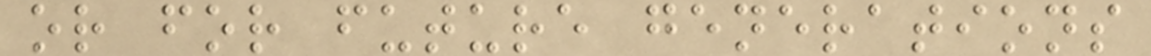or for future generations
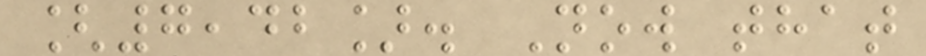[7,42]. Now that
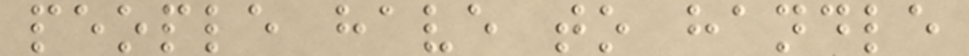people have to handle
